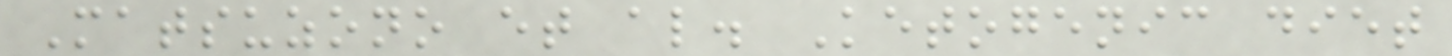Matsuzono et al. Ketogenic diet
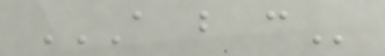A B C
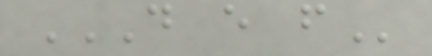D E F
